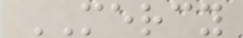MERCY
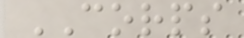CORPS
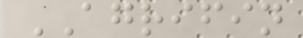AGRIFIN
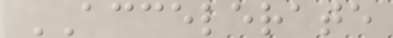ACCELERATE
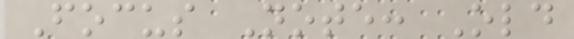Focus Note: Old
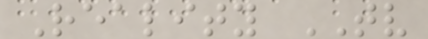Reality TV
